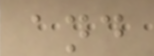and
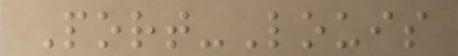Port-Louis
